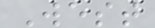West
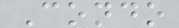Condo
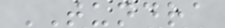TUNDRA
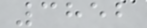3852
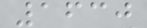1630
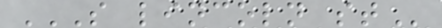S LINCOLN ST
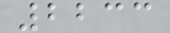2233
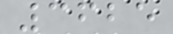3625
